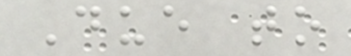Due to
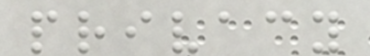privacy
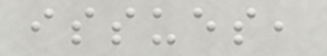issues,
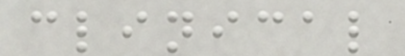clinical
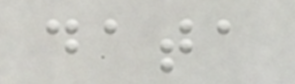data
